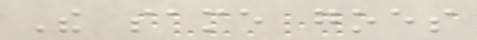The same goes
